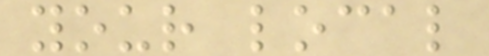your local
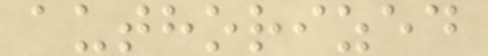authorized
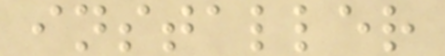installer
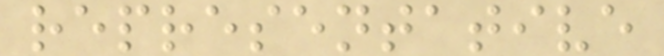representative
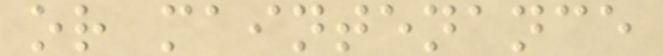or maintenance
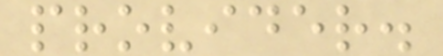provider.
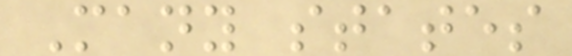Many states
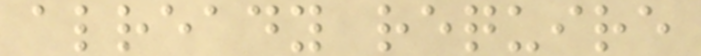already require
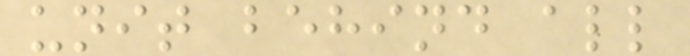unit behind all
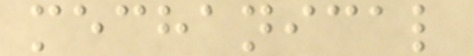mechanical
